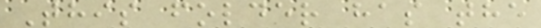This folder has the
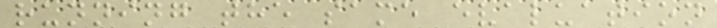running the same evaluation
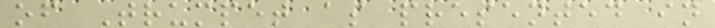of Trumpet as presented in
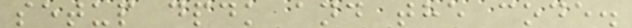setup dpdk and the code.
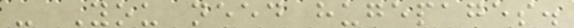- You need hugepages.
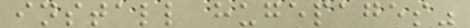install hugepages"
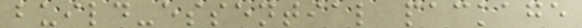build-essential package
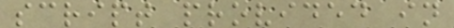script provided in
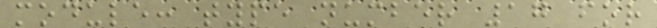module: type number 17 for
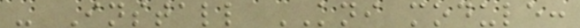- Install KNI module:
